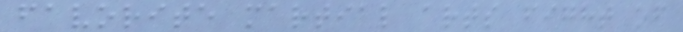favorite martial arts fight of
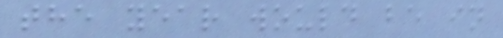the year would be in
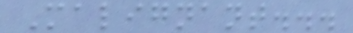Malignant...
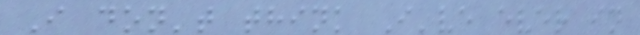I don't think I've ever in
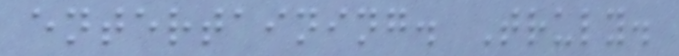entertaining. Truly.
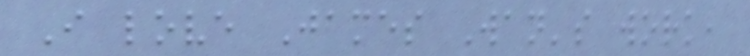I love James Wan's work,
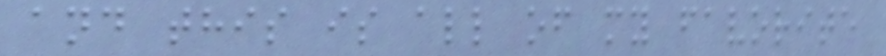and this is all of my favorite
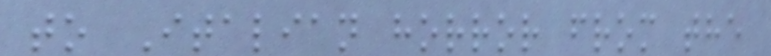to Italian horror from the
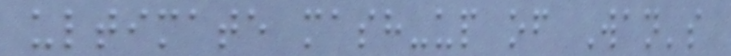ultimate mash-up of Wan's
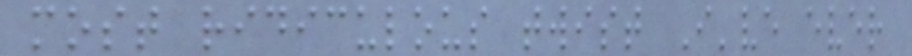most ridiculous twist I've ever
